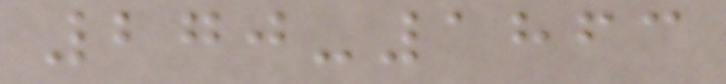270-1863
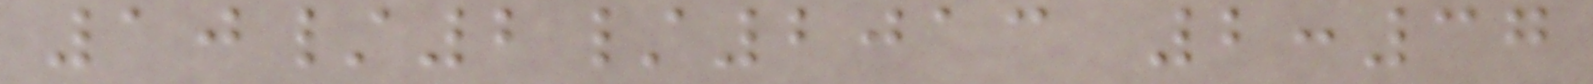10/2/2013 2:37
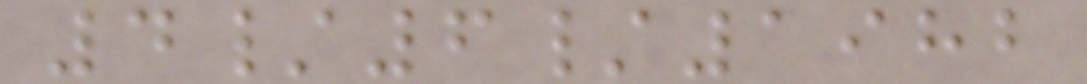4/6/1982
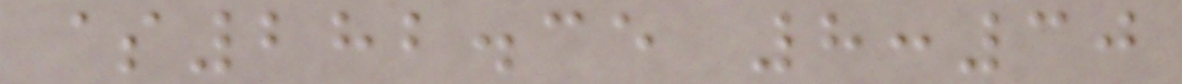$282.35 8:30
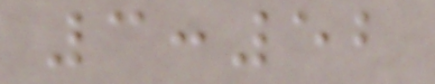3:52
